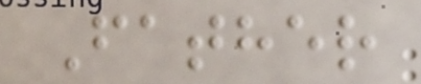Father
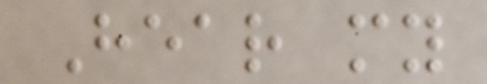Hear my
